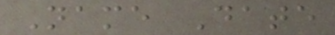Name Date
